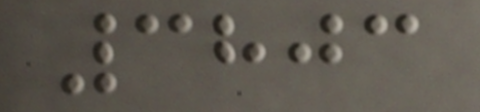3803
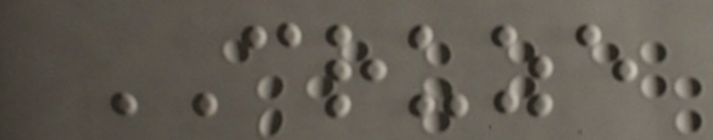CRUZE
